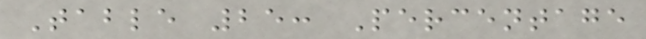Table 25: Percentage
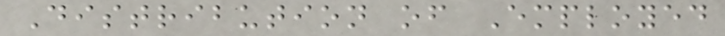Distribution of Employed
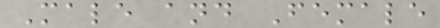Male and Female
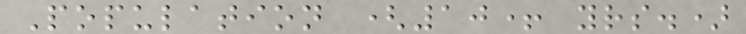Population (10+ yrs.)
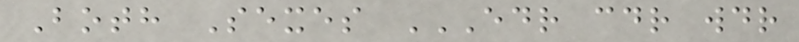Both Sexes EDR CDR WDR
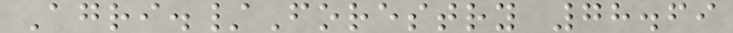Agri./Forestry 78.69
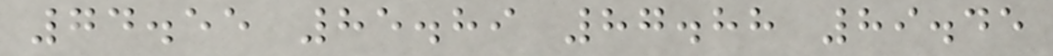74.55 85.89 87.88 89.45
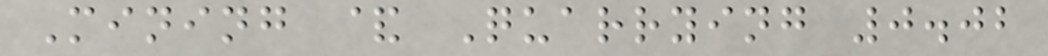Mining & Quarrying 0.02
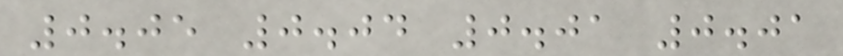0.05 0.04 0.01 0.01
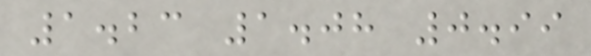1.23 1.08 0.99
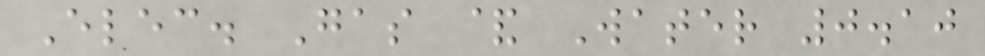Elec. Gas & Water 0.10
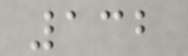132
